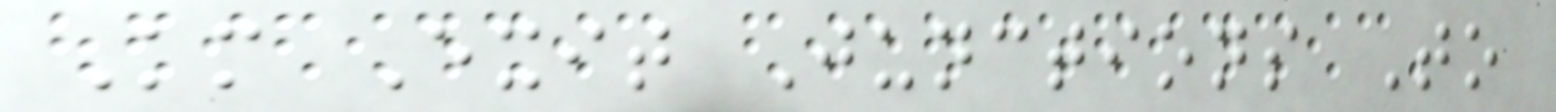Km Exit Junctions To
